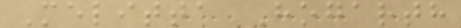Melitta Hogarth
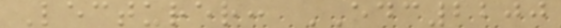Lecturer: EDC2200
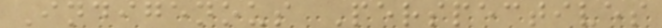Indigenous Perspectives
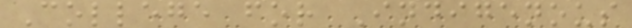College for Indigenous
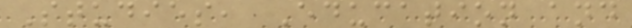Studies, Education and
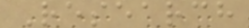Research
